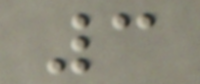3
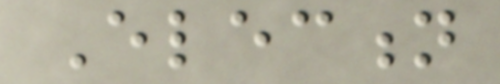Election
